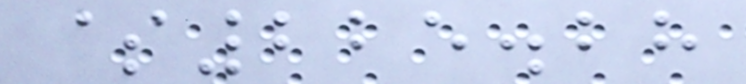$225.28
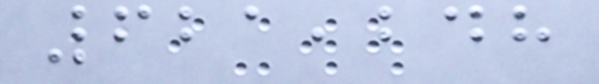621,248
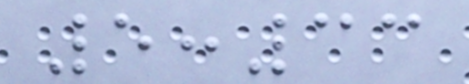5:33
